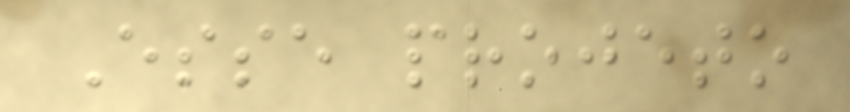Esse projeto
